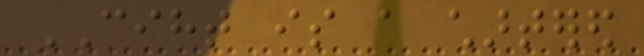CIHT is a chartered
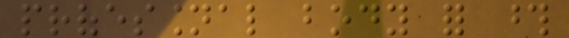professional body for those
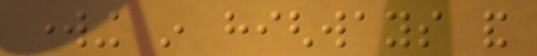working in highways and
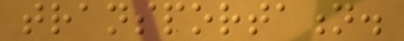transportation.
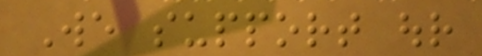We support our
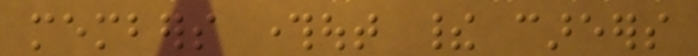members throughout their careers
